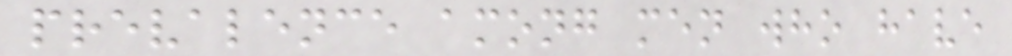prevalence among men who have
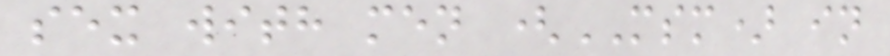sex with men (MSM) in
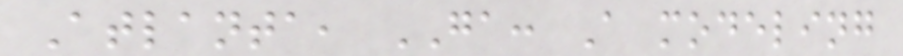Atlanta, GA: A modeling
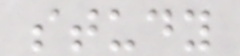study
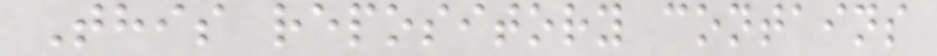This repository contains
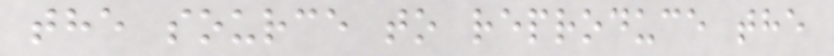the source to reproduce the
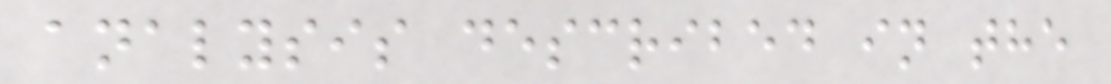analysis described in the
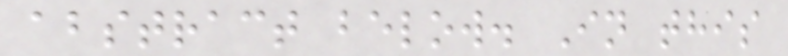abstract below. In this
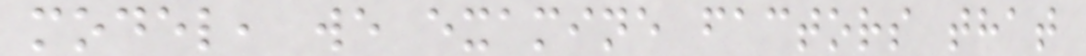model, we examine factors that
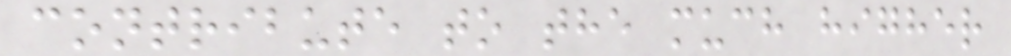contribute to the much higher
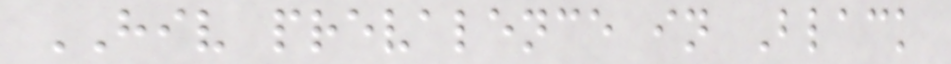HIV prevalence in Black
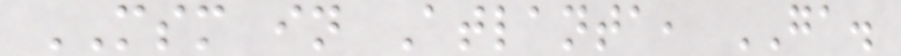MSM in Atlanta, GA.
